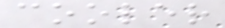cooler
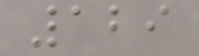129
